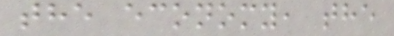the economy, the
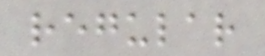regular
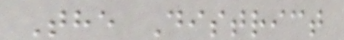The District
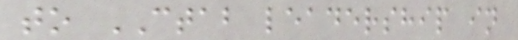to CTAB leadership in
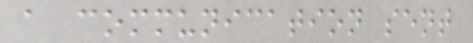a communication sent
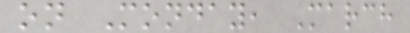on Monday, March
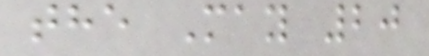the May 20
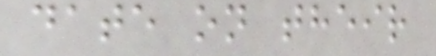date on their
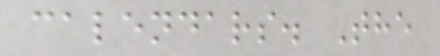calendars. The
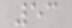53
